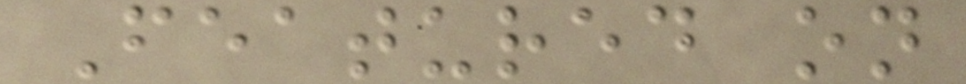Featured on
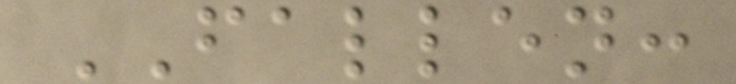FALLEN:
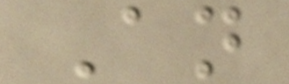An
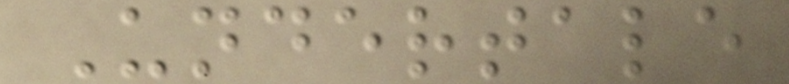Undertale
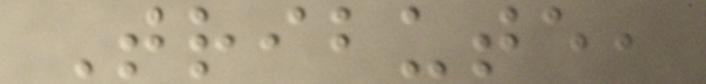Tribute,
